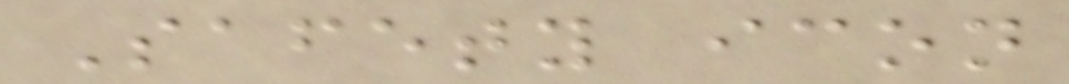Safety icon
